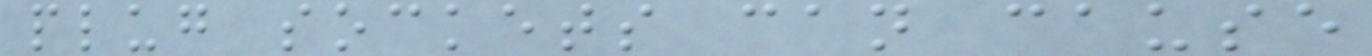plug sockets can cause
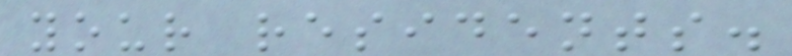your residents.
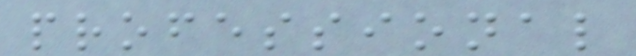professional
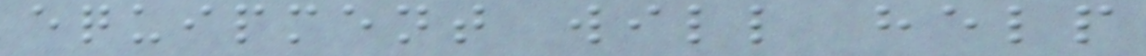equipment will help
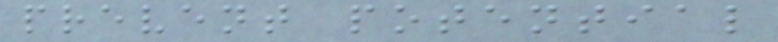prevent potential
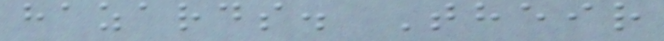hazards. Their
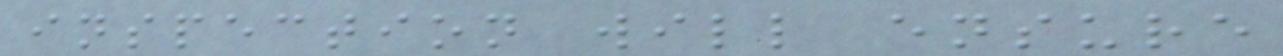inspection will ensure
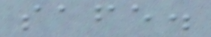safe.
